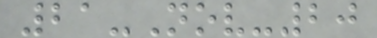21-Nov-20
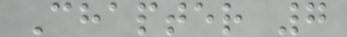Chapter 7
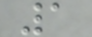1
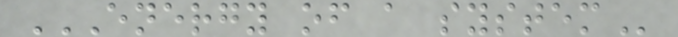ENERGY OF A SYSTEM
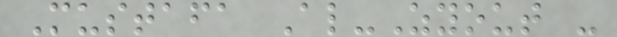Mustafa Al-Zyout -
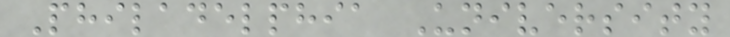Philadelphia University
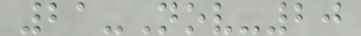21-Nov-20
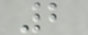2
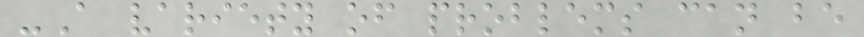-A variety of problems can be
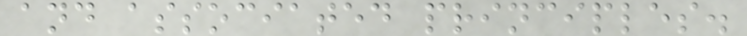and associated principles.
